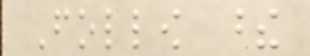Follow these
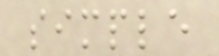simple
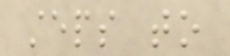steps to
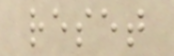reset
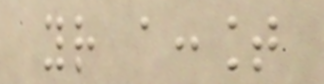your account
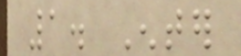1. Enter
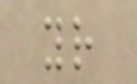your
